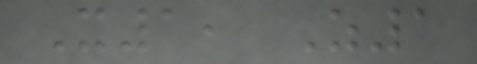X1, Z1
